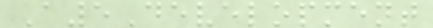A5Development
